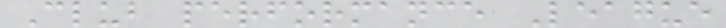Club performance League
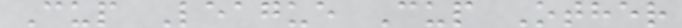Cup League Cup Other
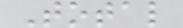Total
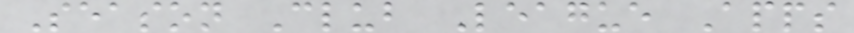Season Club League Apps
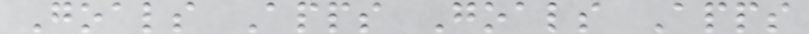Goals Apps Goals Apps
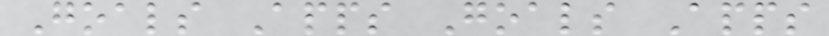Goals Apps Goals Apps
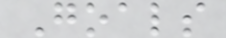Goals
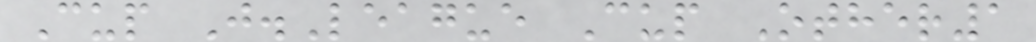Cup J.League Cup Other1
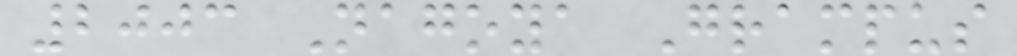2003 Nagoya Grampus
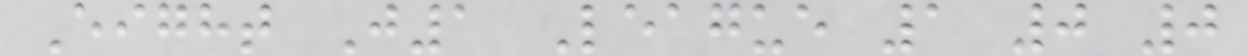Eight J1 League 1 0 0
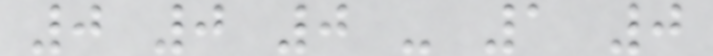0 0 0 - 1 0
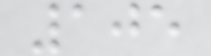105
